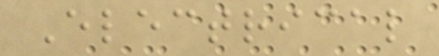Electrical
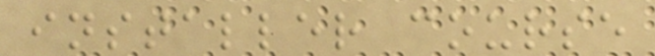installer course
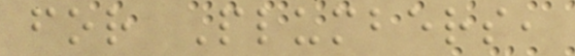for Plumbers,
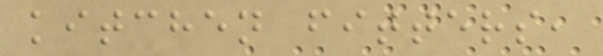kitchen fitters,
